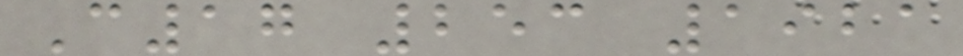C17 253 1921
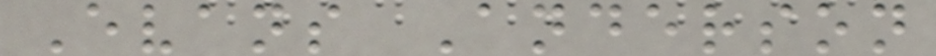Evans Anderson
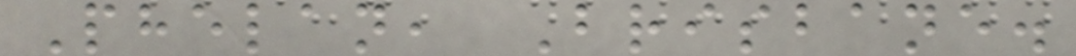Phelan, Brisbane.
